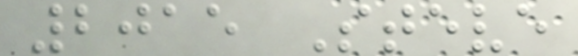2015 Steve
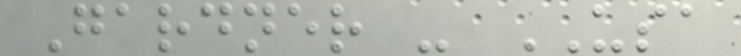Gardner - USA
